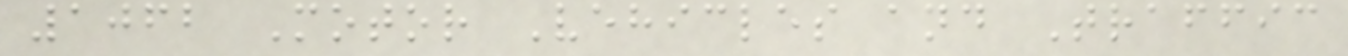1062 Motor Vehicles and Traffic
